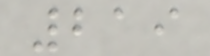219
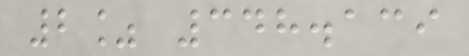2% 348.139
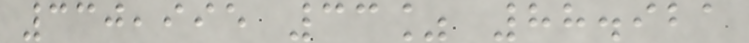330,995 33% 88.921
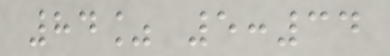84% 5:34
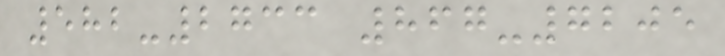582-2733 867-7205
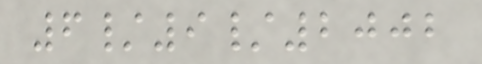6/9/2002
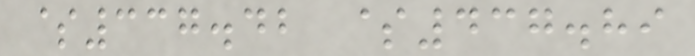$337.42 $437.89
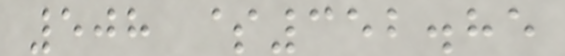508 $352.85
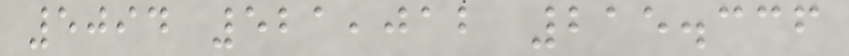5094 521,012 215.336
